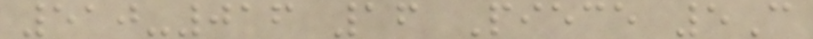510-016 16 Piece 5C
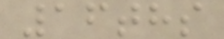16ths
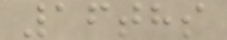16ths
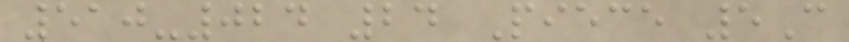510-024 24 Piece 5C
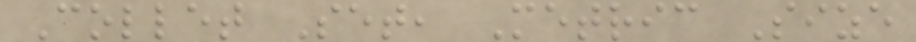Collet Set, Metric Size
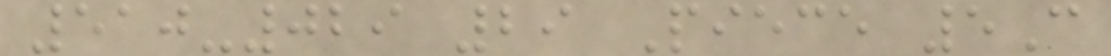510-029 29 Piece 5C
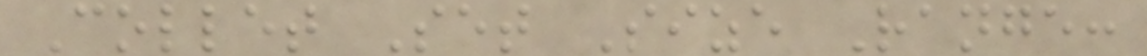Collet Set Size Range:
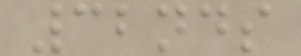32nds
